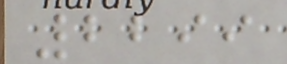2299
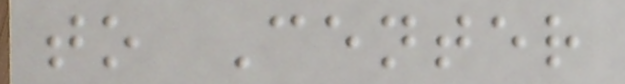to Center
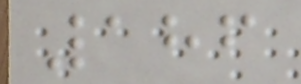186
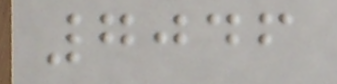7046
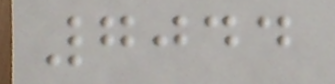7044
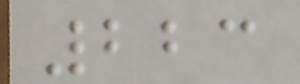223
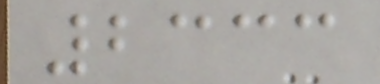2333
